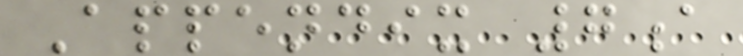Appendix 7a
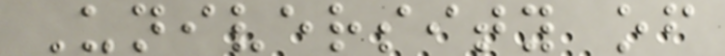University of
